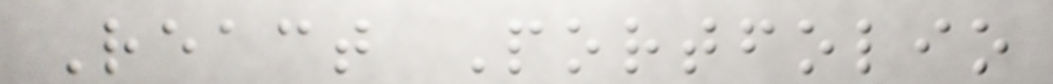React Portfolio
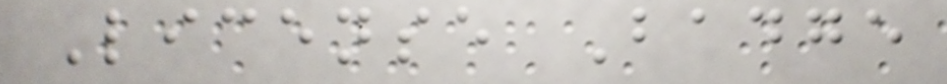License Badge
